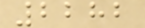2282
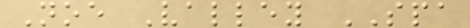Noe Valley SPA
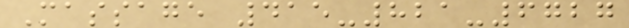Massage 415-821-6727
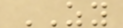ZY
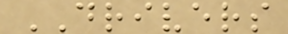DRIVERS
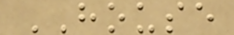HOUSE
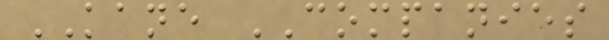KANE COMPANIES
